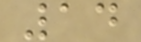14
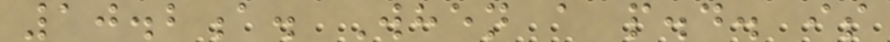10.2a. When a p.d. is
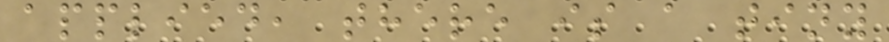applied, there is a tiny
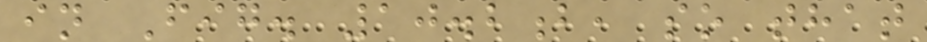in Fig. 10.2b, so that
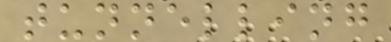tunnelling
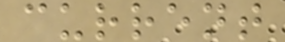current
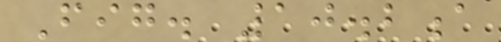Fig. 10.2a
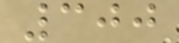300
